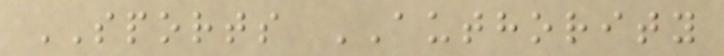SPORTS AUTHORITY
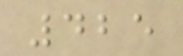425
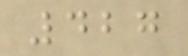427
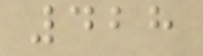428
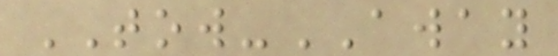TOW-AWAY
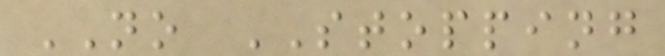NO STOPPING
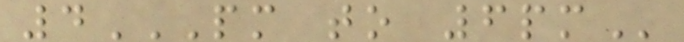4PM TO 6PM
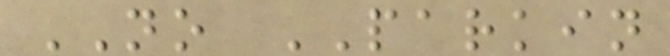NO PARKIN
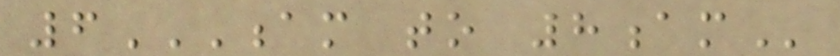6AM TO 8AM
